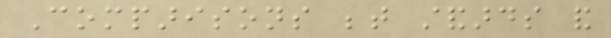Comparisons between standards and
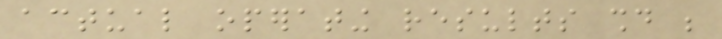actual operating results should be
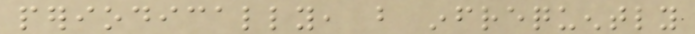periodically, but infrequently
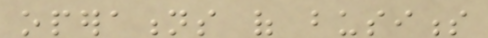operations of business
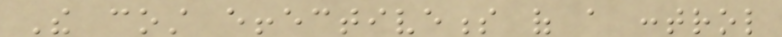The cost effectiveness of a control
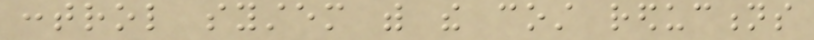control system with the cost reductions
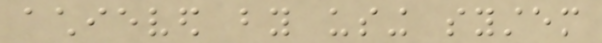achieved by using system
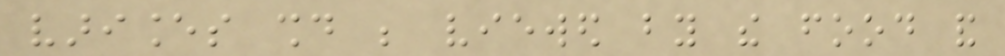variances should be viewed by the food and
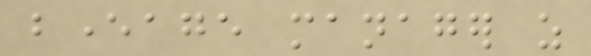beverage manager as
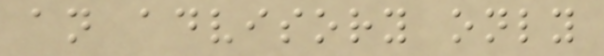an advisory only
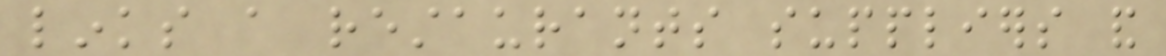links a restaurants suppliers and
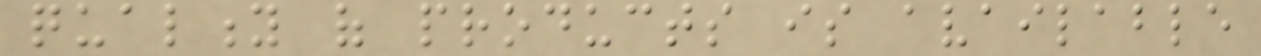quality of products is available
